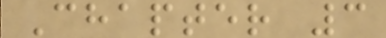Chapter 3
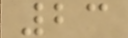23
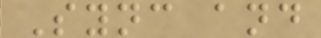Sync and
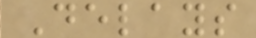Delays
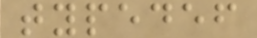typedef
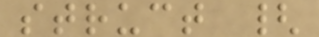struct {
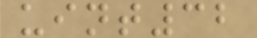uint32
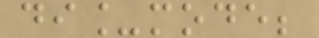di_mode;
